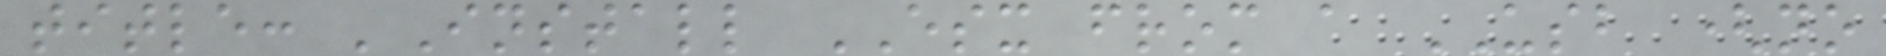title: 'Install ESX from a USB (no
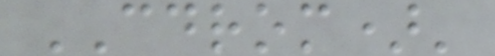CDROM)'
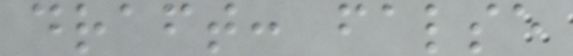draft: false
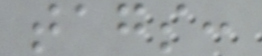tags:
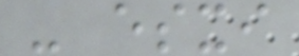- esxi
